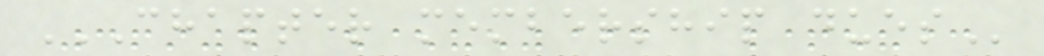CHAPTER MEMBERSHIP DUES
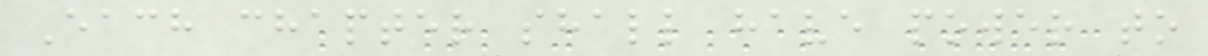Each chapter shall have power to
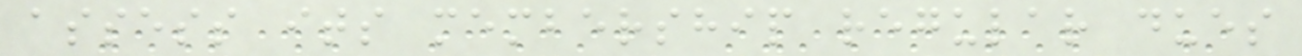assess its membership regular dues
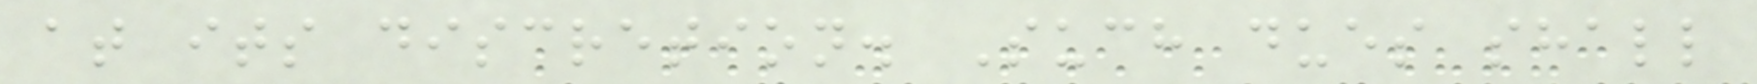at its discretion. Such dues shall
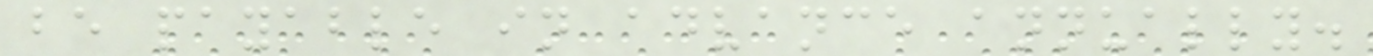be payable in advance annually.
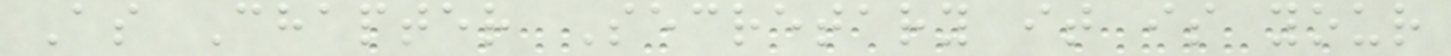As Chapter Secretary it is your
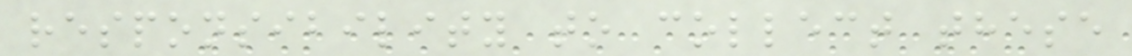responsibility to collect these
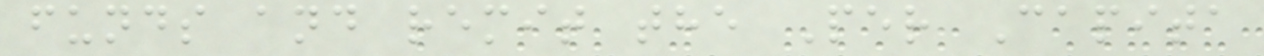funds and remit the Per Capita
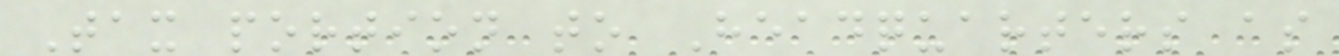Tax portion to Headquarters as
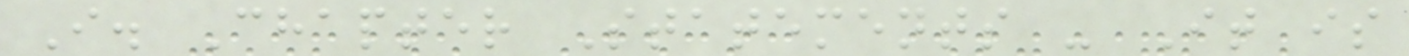I. Chapter Statements - It is
